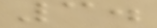3.
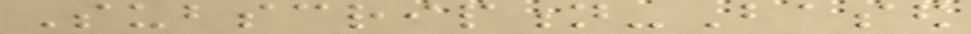Subscription-Based
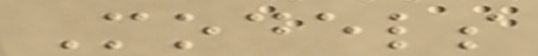Models
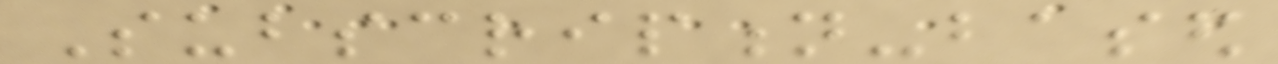Subscription-based
